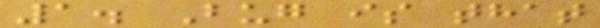1. Bug is that
